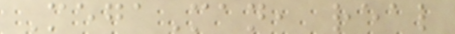MegaMan, real
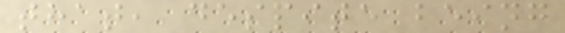that, despite being
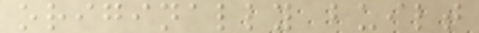originally built
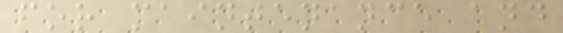for maintenance and
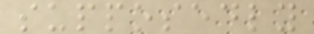supposedly
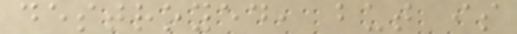destroyed, but is
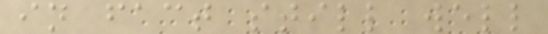in fact still well
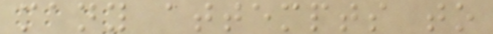many attempts to
